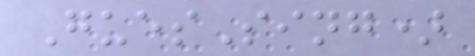GuesSing)
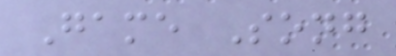Game Song
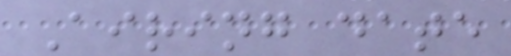Airing date
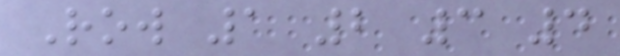Row 1 2 3 4
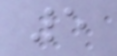5
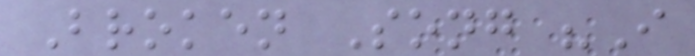Broken Song "I
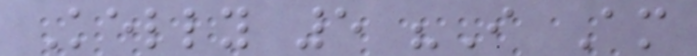Kelly 5 "I Am
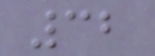32
